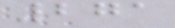271
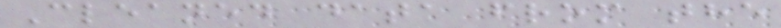Cleaned data from the
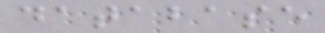database
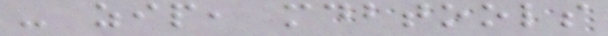- zip, mdbtools
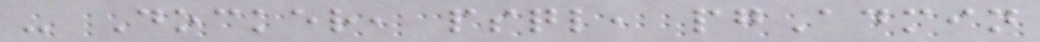- Docker, psql, pgAdmin
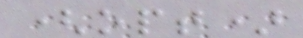(opt)
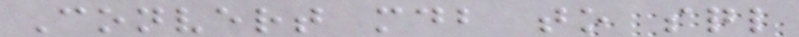Convert mdb to sql
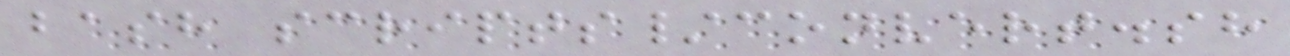bash scripts/convert.sh
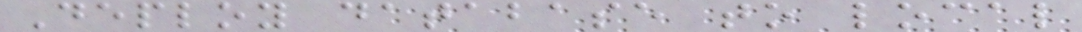Deploy database to local
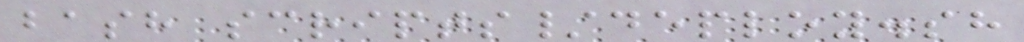bash scripts/deploy.sh
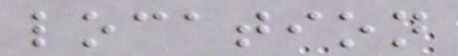location
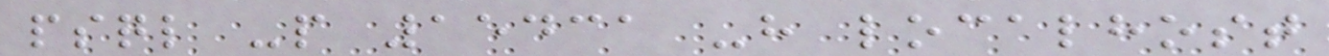psql -p 15431 -h localhost
